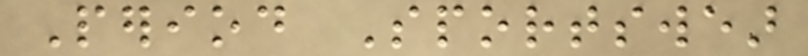Period Sportswear
